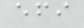efi
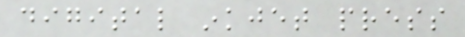digital inkjet press
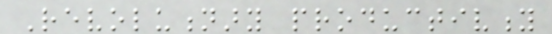Revolutionary productivity
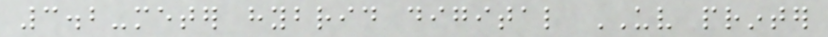3.2-meter hybrid digital UV printer
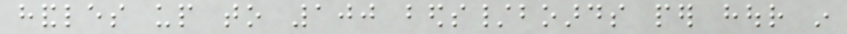handles up to 100 beds/boards per hour in
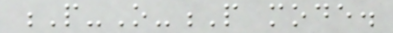P-O-P mode.
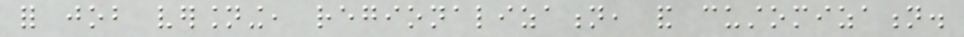for job versioning, regionalization, and customization.
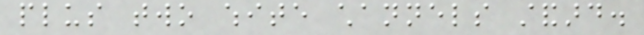plus two white channels standard.
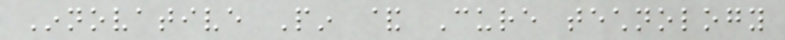Innovative Pin & Cure technology
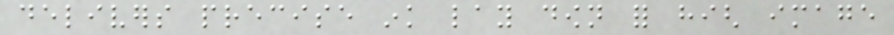delivers precise ink lay down for high image
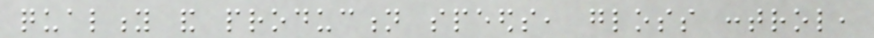quality and production speeds, gloss control,
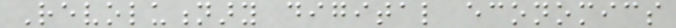Revolutionary digital economics
